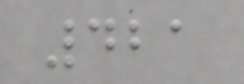421
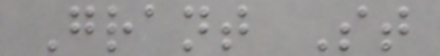Grant St
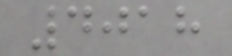4018
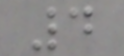4
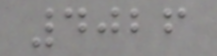4026
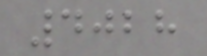4028
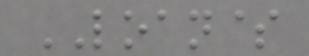LOAN$
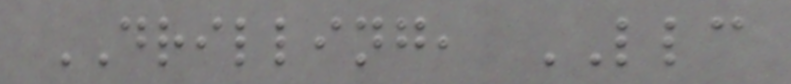DRILLING, LLC
